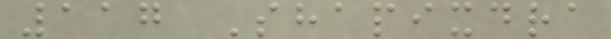117 Shapixdra
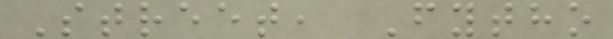Street, Fytho
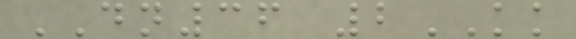DN36 2KK
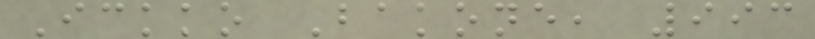Ickko Bakone, 993
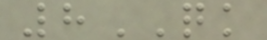8QK
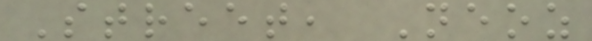Street, Neoz
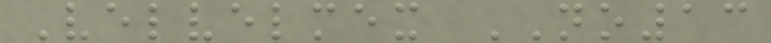Velvelmex NO13
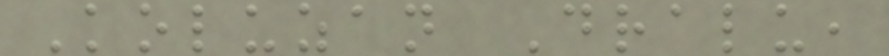Koluzan Dralu,
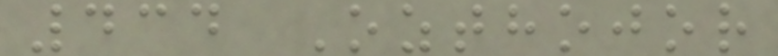434 Ozthojor
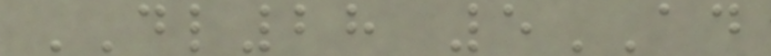DL28 5AD
